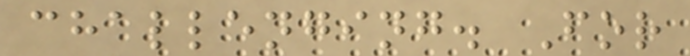challenging. For
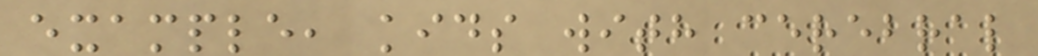example, kids with cerebral
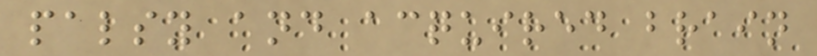palsy and acquired brain
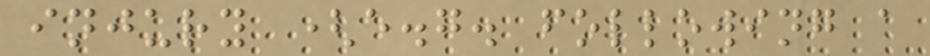injury (e.g. following a
